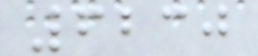6230
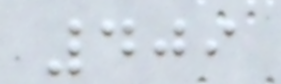409
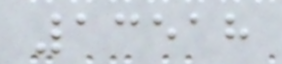13518
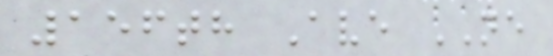156th Ave NE
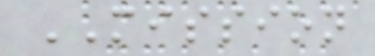MISSION
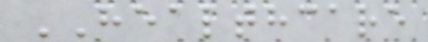HEALTHCARE
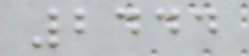2444
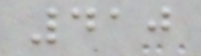410
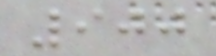900
